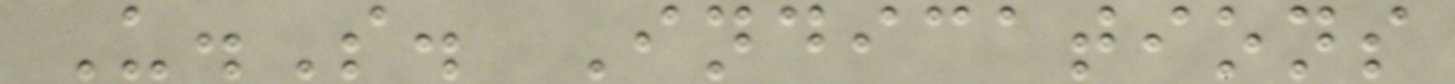U.S. Indications
